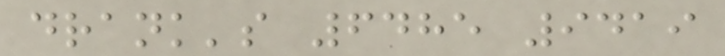drank's 6485 9419
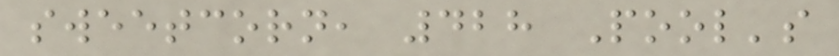sweetcorn, 428 Pool's
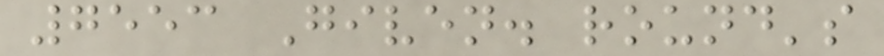7553 Given. round's
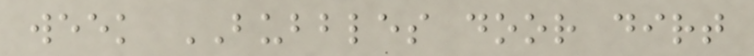week BUBBLES door dirt
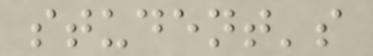student's
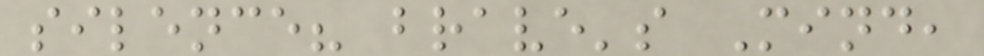silence? brave's Mind,
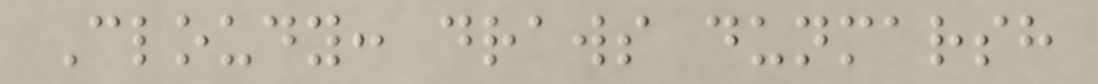Cloudy: draws dunmarsh
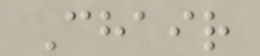Chair
